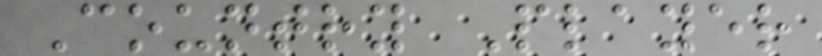Country Player
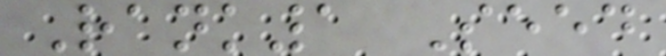Rank1 Seed
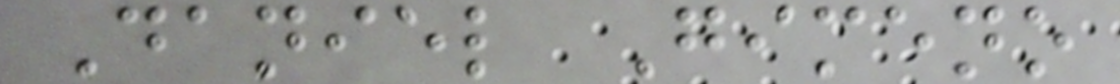Daniel Gimeno
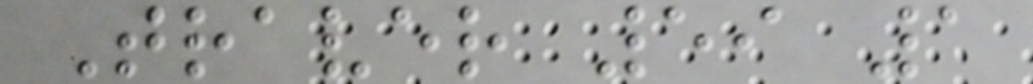Traver 59 1
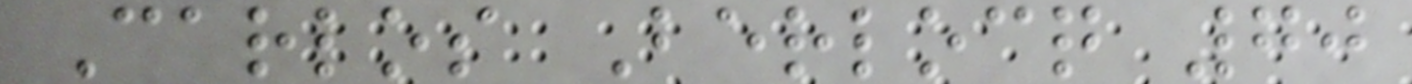Carlos Berlocq 70
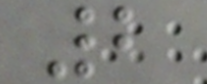2
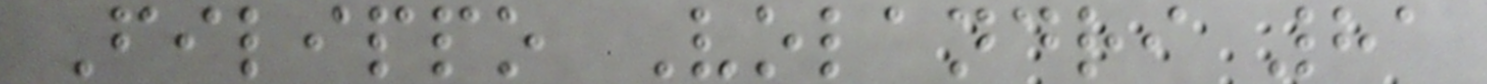Filippo Volandri 81
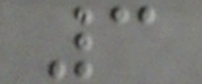3
